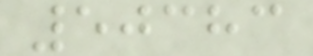50383
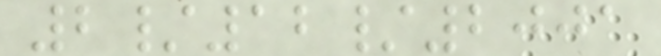2/12/2001
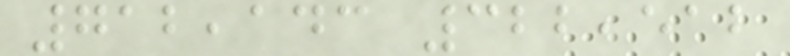712,143 322,512
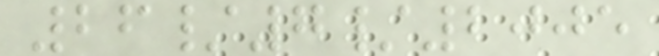26/7/2005
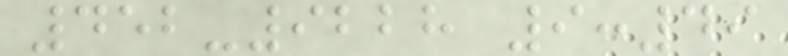452-9228 9:49
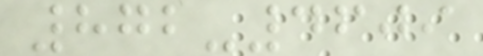872-4609
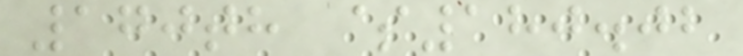170th $180.02
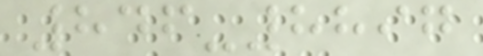846-8897
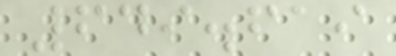649.619
